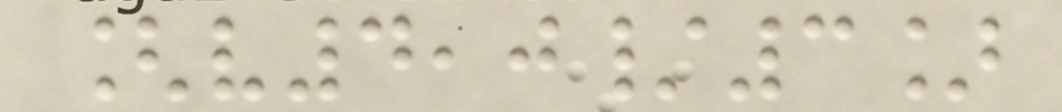[v4,0/3]
